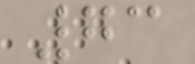73
